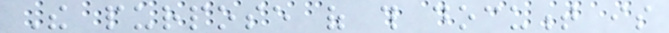The purpose of this document is
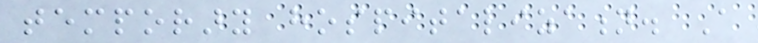temporary hospitalization. A
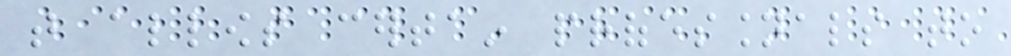that allows certain professionals to
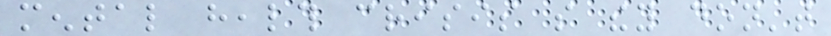mental health crisis so they don't
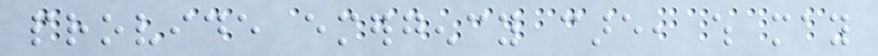provide emergency care, which may
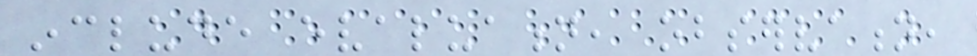include evaluation, observation,
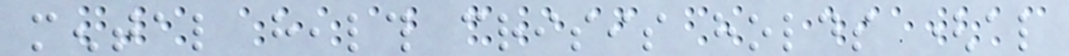mental health crisis holds (also
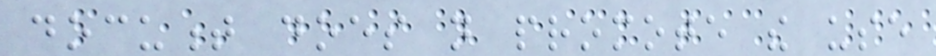document does not promote the use
